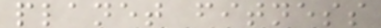planet fitness
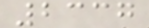2337
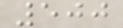500
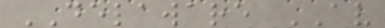DELAWARE AV
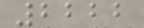2222
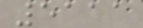5111
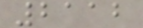2112
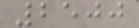2500
